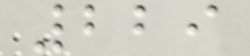229
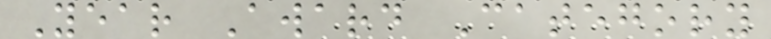Year Award Category
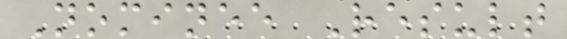Nominee Result
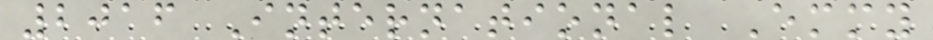2016 International Emmy
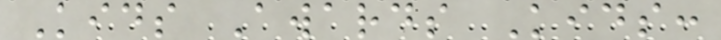Kids Awards Kids:
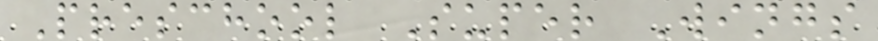Preschool Super Wings
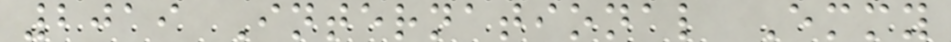2019 International Emmy
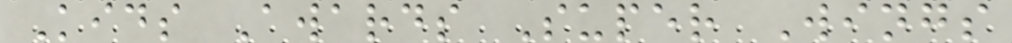Kids Awards Super Wings
